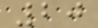20
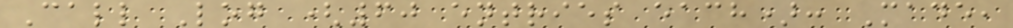Call Log (60 entries each): Made,
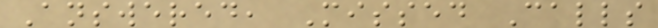Answered, Missed Calls
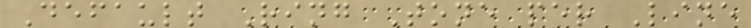Default Ring Tone per Line
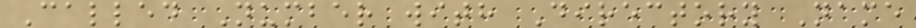Called Number with Directory Name
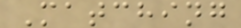Matching
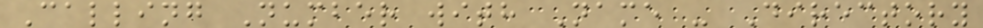Calling Number with Name - Directory
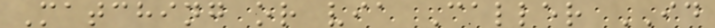Matching or via Caller ID
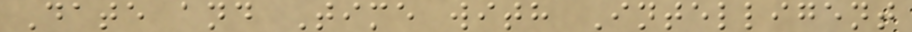Date and Time with Intelligent
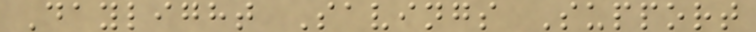Daylight Savings Support
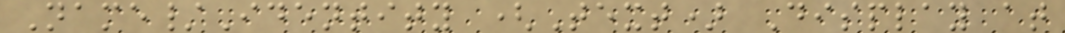Name/Identity (Text) Display at
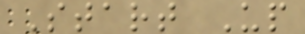Start Up
